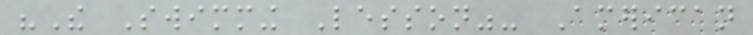"The Swimming Lesson"- American
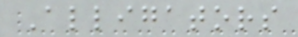Alligators
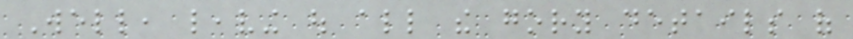Well, leaving out all the gory details of
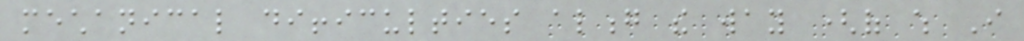mechanical difficulties along the way (of which I
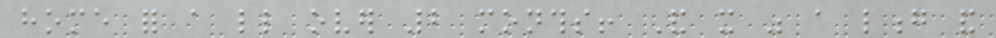home for a little over 2 months! And it was a long and
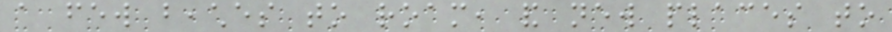a few beaches to roam, and new places to
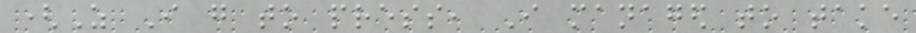(As I go to press, I managed to take
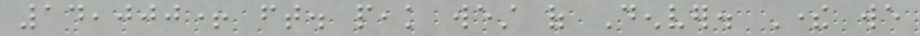14,000+ ft. peak west of Denver. There we
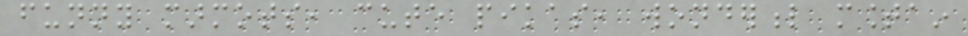funny marmots, cute pikas, wonderful mountain
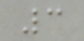3
